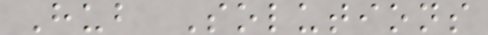Hub Solutions
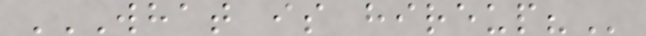WHAT IS HIREUP?
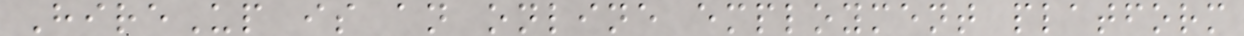HireUp is an online employment platform
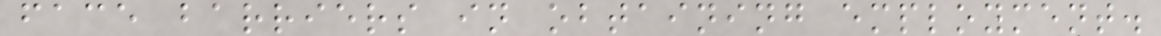face barriers in obtaining employment.
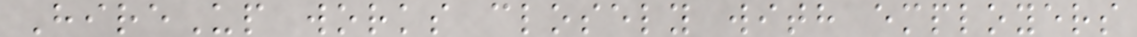HireUp works closely with employers
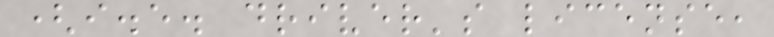(i.e. driver's license,
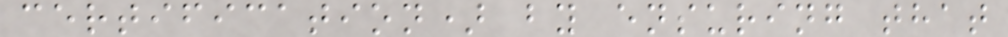certification) by ensuring that
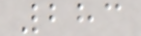283
